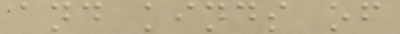and kinds of
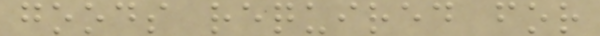goods required for
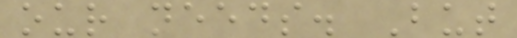our needs. But
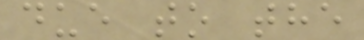due to the
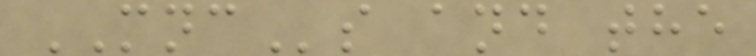MNCs and the
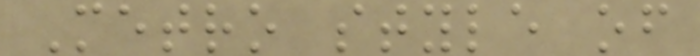Metro style of
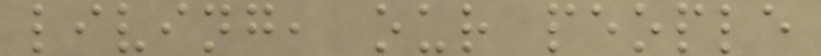living, our people
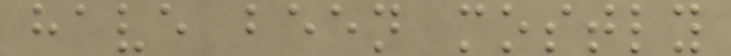have been mostly
